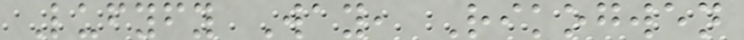Lufyfy Way, Rikogwen
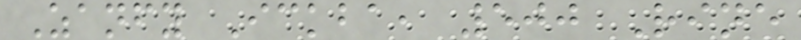Zanfy Ickba, 500 Rine
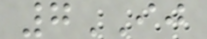7IJ
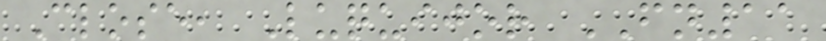Close, Luquijor FN11
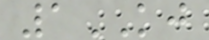1KJ
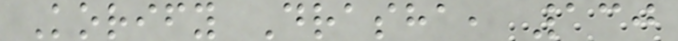Korify Drasha, 130
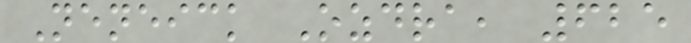Neneick Ozdra, 625
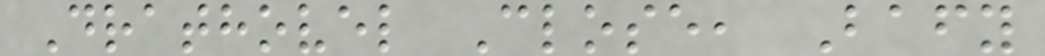Drathovel Close, Bafy
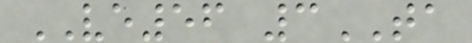VE56 3TA
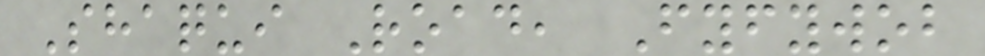Shaqui Road, Fyfywob
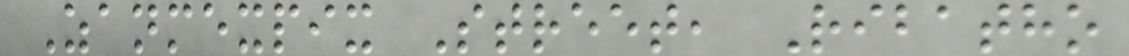Zanmexpix Street, Ribatho
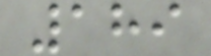189
